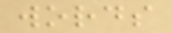words
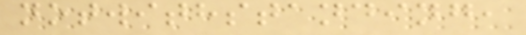notwithstanding,
